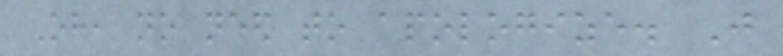Oh, no need to apologize. Just
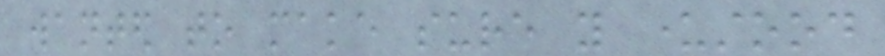wanted to make sure you understood
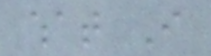what I
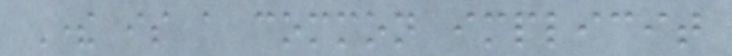There is a common implicit
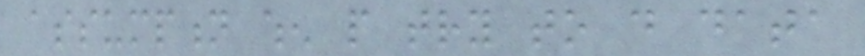assumption when people try to do data
